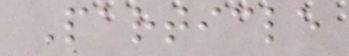Particle
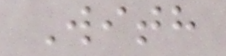With
